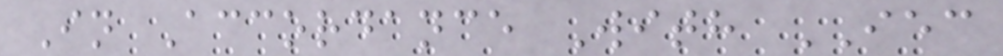In Accordance With IEC
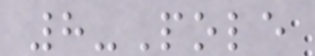8-Pole
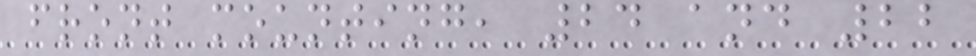front mounting, 24 and 22
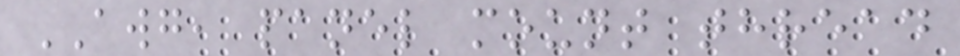AWG, panel mount thread
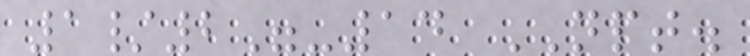1/2"-14 NPT.
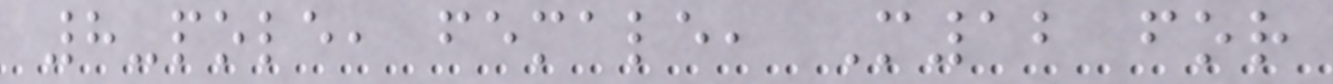8-pole, female, M12 for
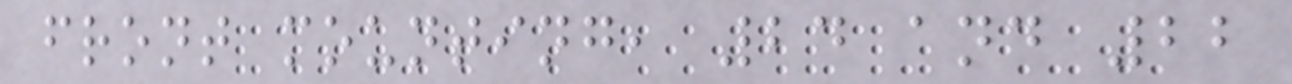front mounting, 24 and 22
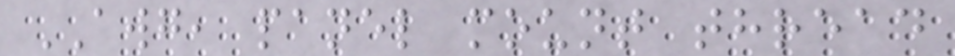AWG, panel mount thread
